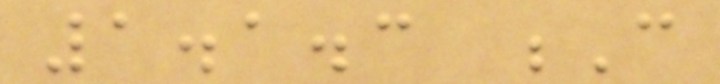1.1.3 C
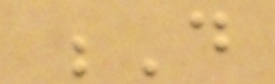D
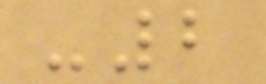-2
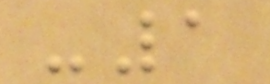-1
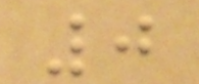0
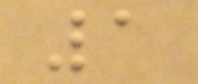1
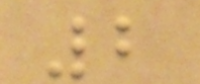2
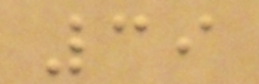39
